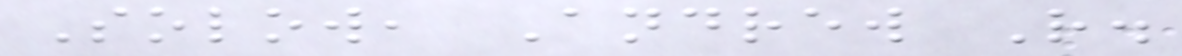Solow, Andrew R.
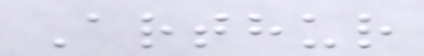Arthur
